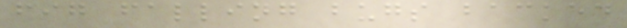fig falling bugs backed
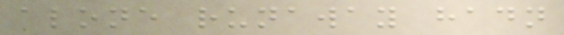alone runaway hadn
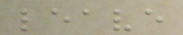leave
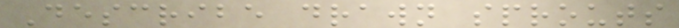Describe drawn sprouts
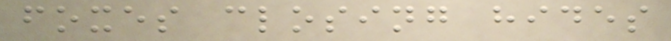foxes closing hides
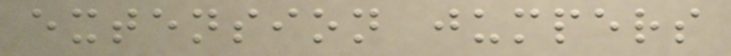extension jumpers
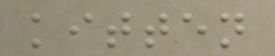kitten
